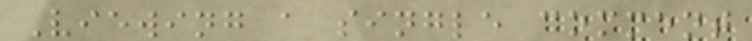Viewing a single comment
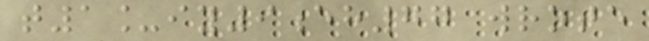t1_iy9eh77 wrote
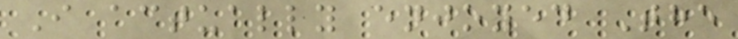I actually enjoyed The
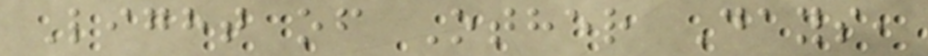Light of Other Days,
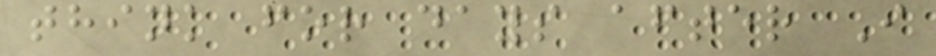think for days after I
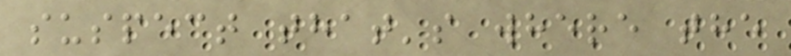suspect that's where the
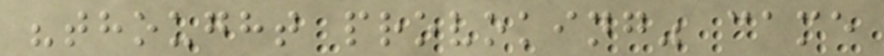"thought provoking" came
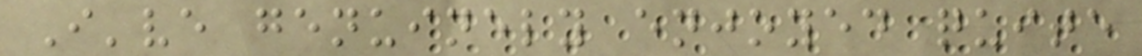I've genuinely enjoyed quite
